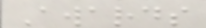Awards
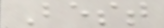Best
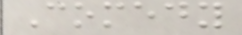Comedy
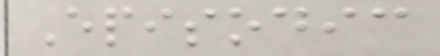Episodic
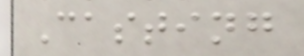Casting
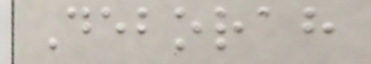Deborah
